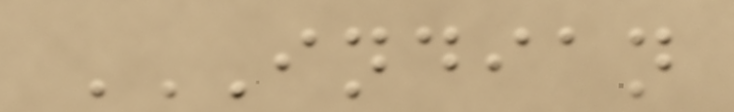INDIAN
